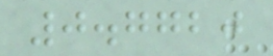0.7720
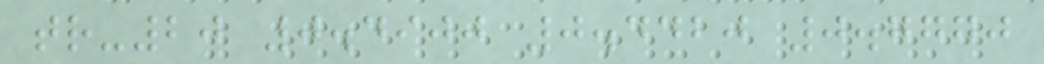tr-20 0.4900 0.4420 0.7770
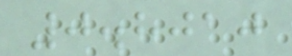0.8010
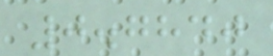0.7840
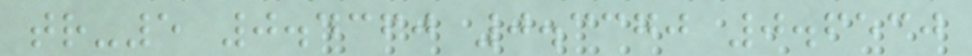tr-5 0.4360 0.3370 0.6530
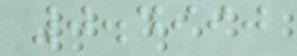0.4990
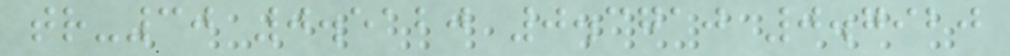tr-30 0.5120 0.3710 0.7920
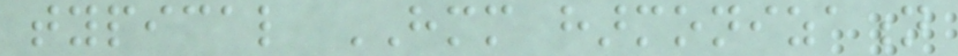typical HMM harmonization
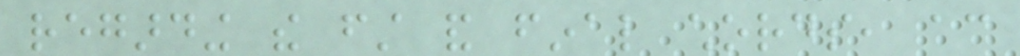regarding the first and final chords, according
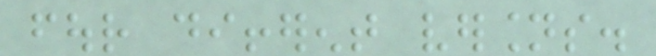four different versions.
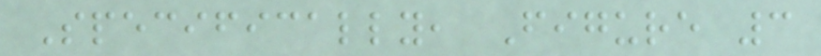Specifically, Figure 3
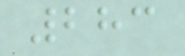283
